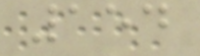154
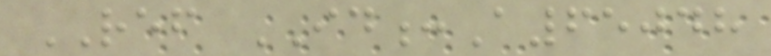REF ID:A65048
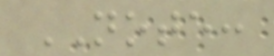NOTE:
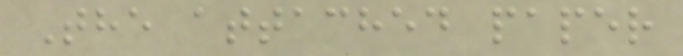The attached paper
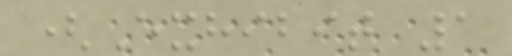(Exhibit 1
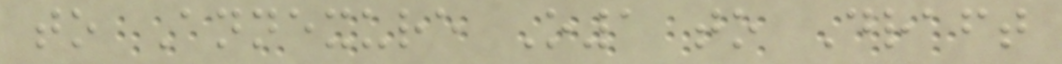to Annexure O1 to Draft
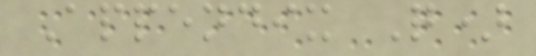Appendix Q)
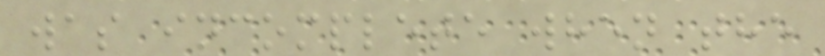was incomplete when the
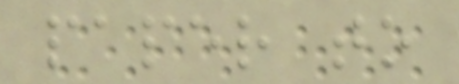paper to
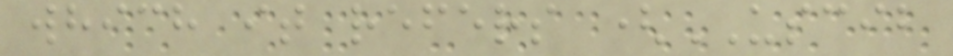which it refers (USCIB
